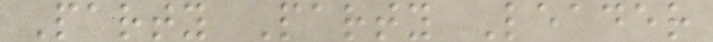Party Party Leader
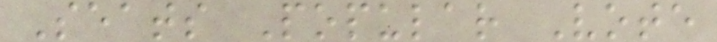Seats Popular Vote
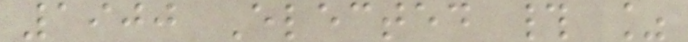1900 Elected # %
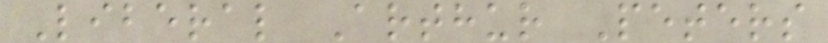Liberal Arthur Peters
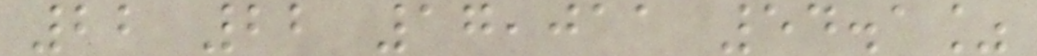22 22 17,011 54.1%
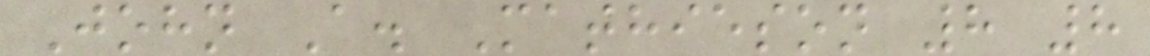John A. Mathieson 8 8
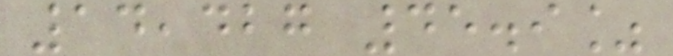14,427 45.9%
